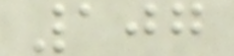107
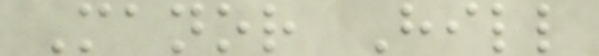Manor Hill
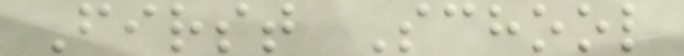First School
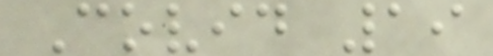Covid 19
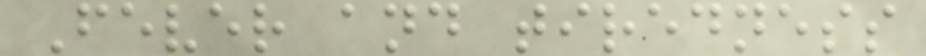Fever and tiredness
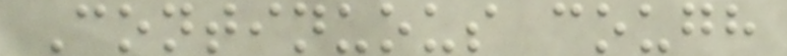Continuous cough
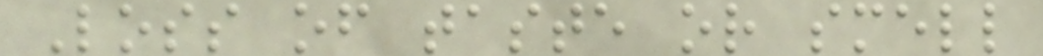Loss of taste or smell
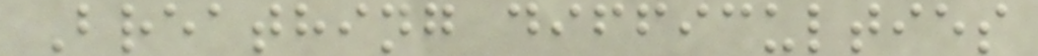Breathing difficulties
